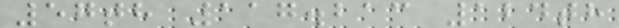57th 117.213 124th
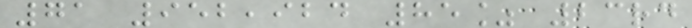71 952,924 85% 23rd
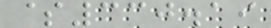$330.19
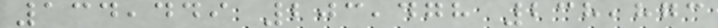134,449 203,478 238,873
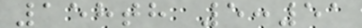158th 5:51
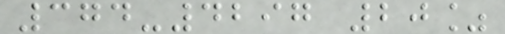374-4297 20%
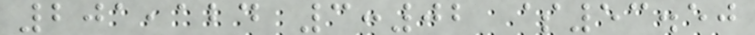201,124 3:02 $53.50
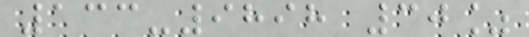133-9898 30%
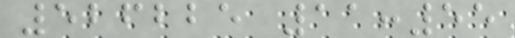526225 11:55
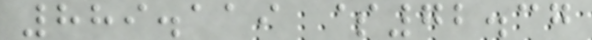889.119 $72.37
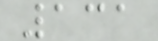131
